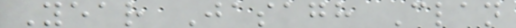Year Jasagh Clan
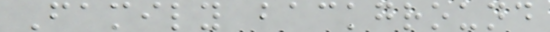Family background
